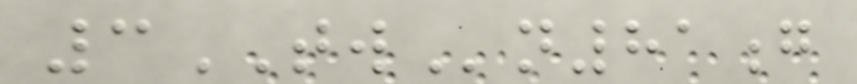3TWn81g
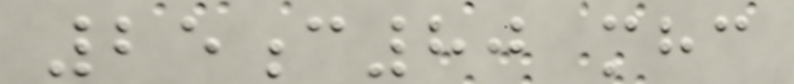25c80 mhc
